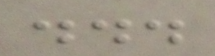...
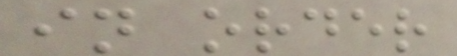in order
